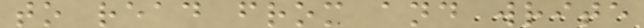to read from and write
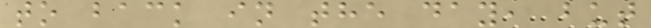to back in the day, but
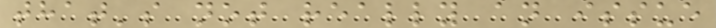that's not really an issue
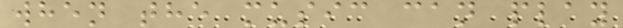when the music can play
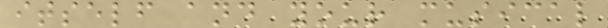itself and your musical
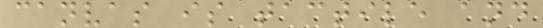canvas is tactile and
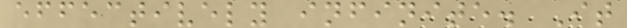effectively infinite. It
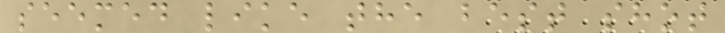seemed like the best shot
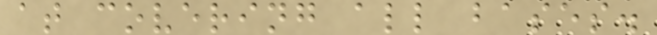at covering all bases.
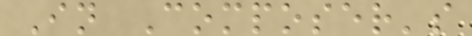In Composer's
